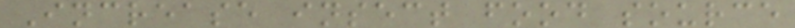Increase insect food source
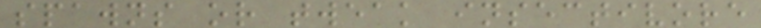spawns or tweak insectivore
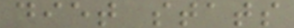diet stats
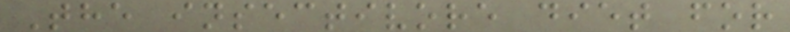The insectivore diet for
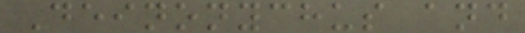Deinonychus and
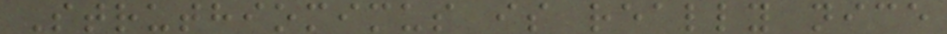Struthiomimus is really nice
